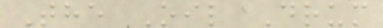The Oil Drum
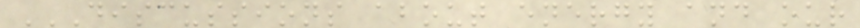DISCUSSIONS ABOUT ENERGY AND OUR
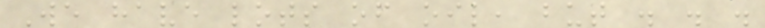We have lots of oil, but . . .
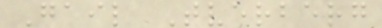Gail Tverberg
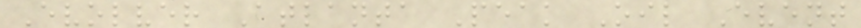Evolver Atlanta Peak Oil Event
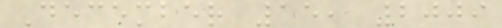December 15, 2009
